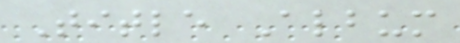Title Album
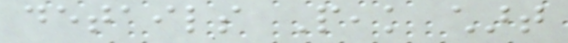details Peak chart
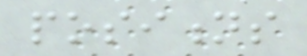positions
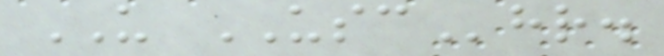US USChr.
